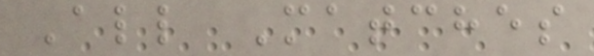All Matches
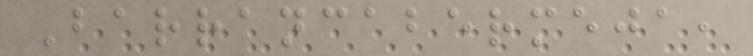Barrancabermeja,
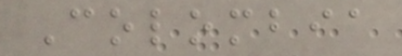Colombia
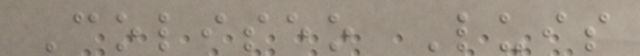Coliseo Luis
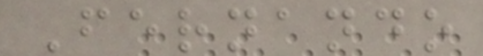Fernando
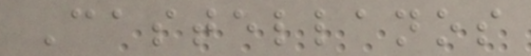Castellanos
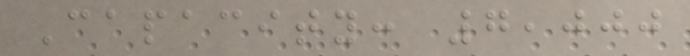Capacity: 7,000
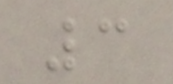3
